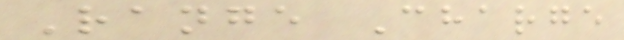Range Charge
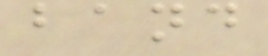band
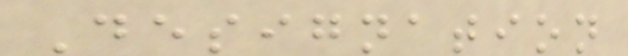Designation
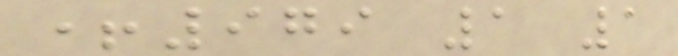+979 1 1
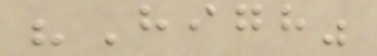"High"
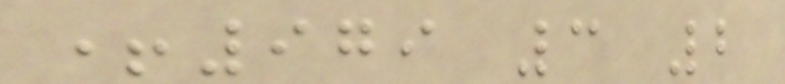+979 3 2
